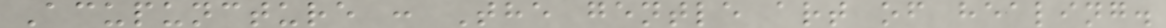Acupuncture : The gentle art of healing.
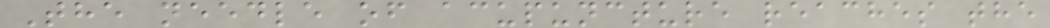The needle of acupuncture reaches the
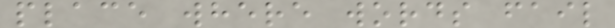place where words fail
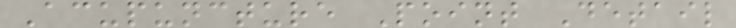Acupuncture Point Detail
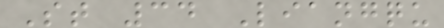St 34 Liangqu
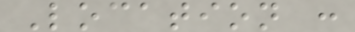Location :
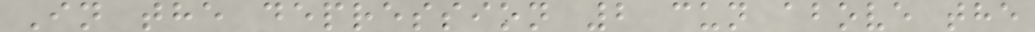In the depression 2 cun above the
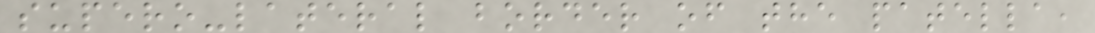supero-lateral border of the patella,
